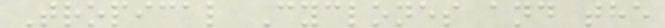Tropical Cyclones and the
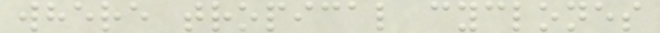where tropical cyclones
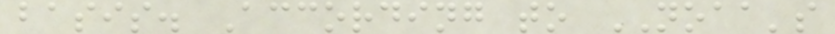basis. According to NOAA's
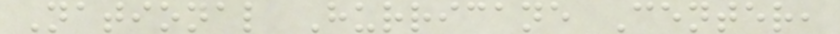National Hurricane Center,
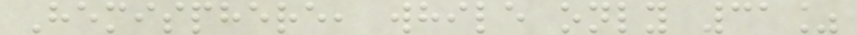Hemisphere, while only 31%
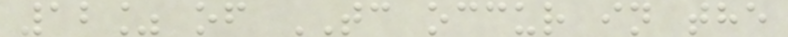12% of TC occur in the
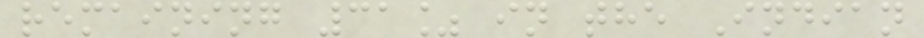remaining 31% in the Indian
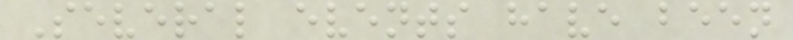Several events have been
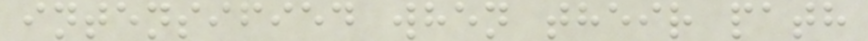intensified when their path
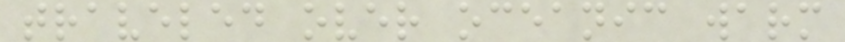traveled over oceanic warm
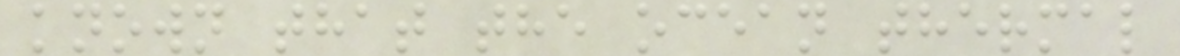known that the ocean thermal
